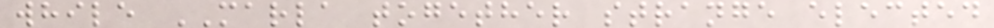while MARLA together strange elected
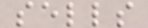sells
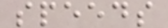speeds
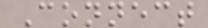Connect
